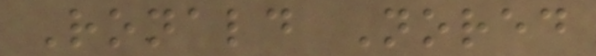Ronald Nored
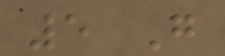5 G
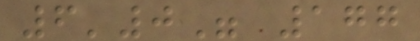6'0" 177
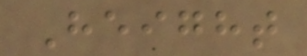Height
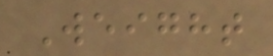Weight
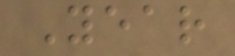Year
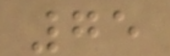75
